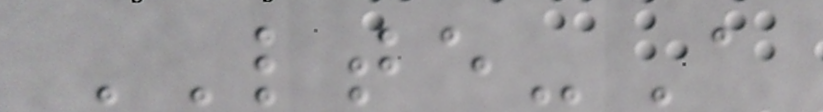LTE-A
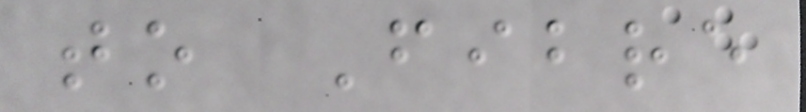to Fibre
